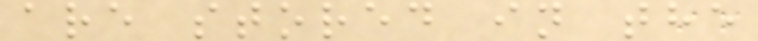are stored in the
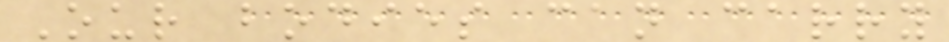Our bodies can carry
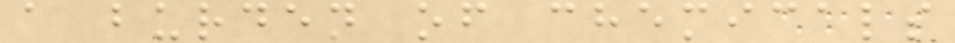a burden of chemicals
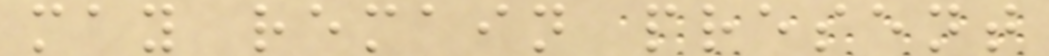may remain present
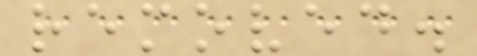removed.
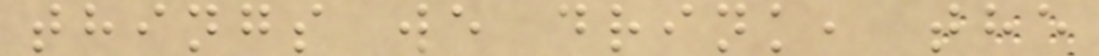things we drink, the
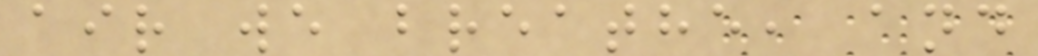air we breathe, and
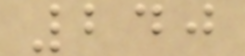240
